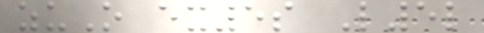zuO ex5s L5l
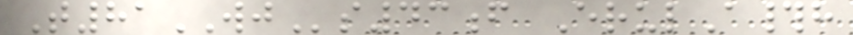T81WJs43f ErulA#h
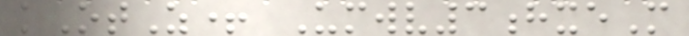kOtZ+ Umwv3hxeM
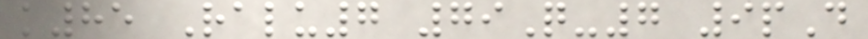k85 Ralu7 79Q-7 9pD
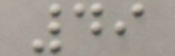49
